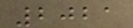2021
